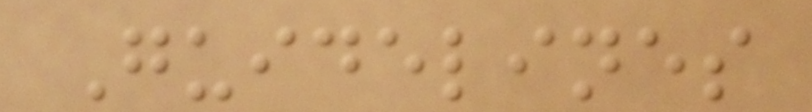Guidelines
